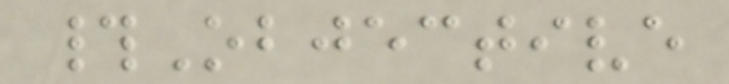#Objective
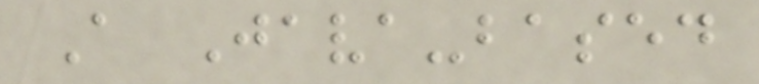A Java-based
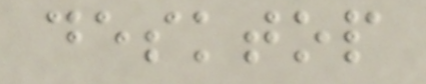desktop
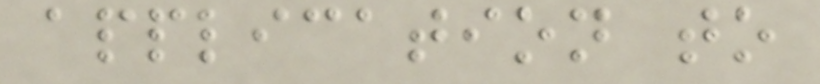application to
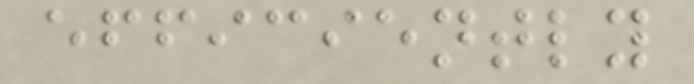efficiently
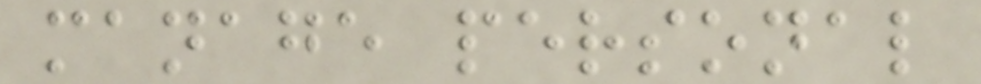manage personal
